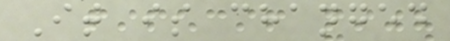It is changed
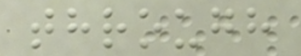through
